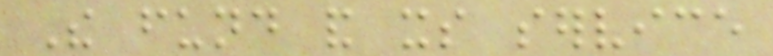The fund and its service
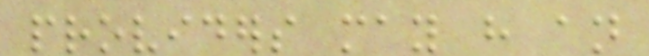providers may have an
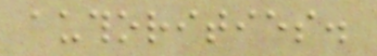authorities.
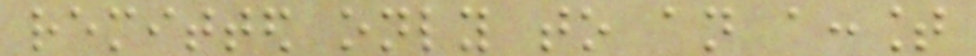remitted only to an account
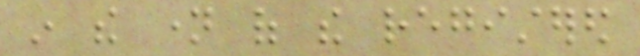in the name of the registered
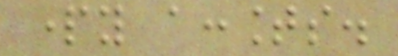party accounts.
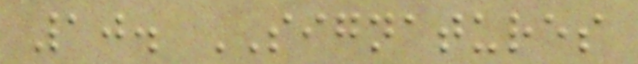10. SIGNATURES
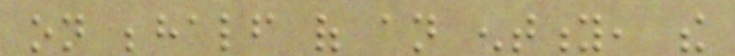on behalf of an entity, the
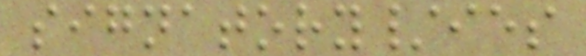signatory/ies
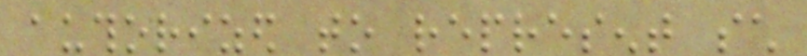authorized to represent such
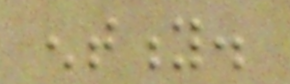entity.
